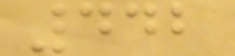442
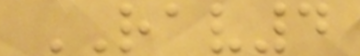RAV4
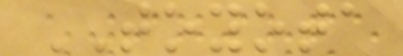TOYOTA
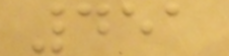451
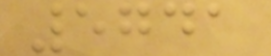5741
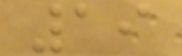19
